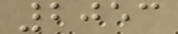2053
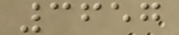3657
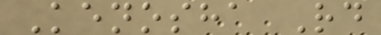Kenosha Rd
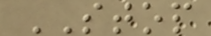STOP
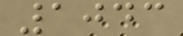1043
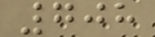708
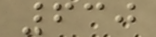630
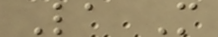La M
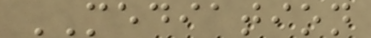MEDIATION
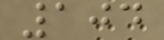104
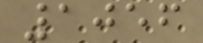1056
